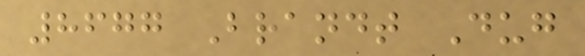8677 Brandt Dug
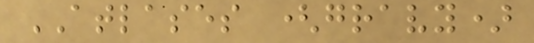ATLASES (gravy)
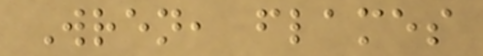Wren, flames
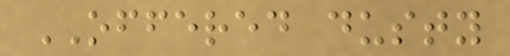OFFERED dusty
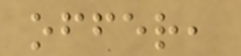offer,
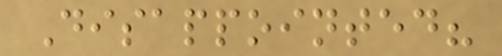Disappointed?
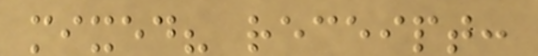mixed? receipt:
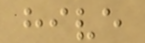hive
